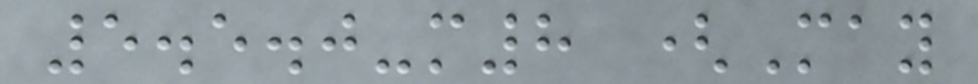5.5.0-m8 (May
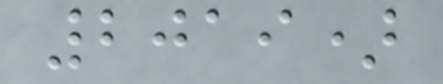2019)
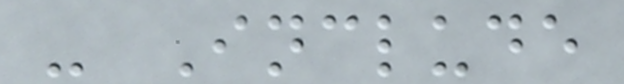- Include
